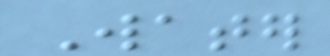Water
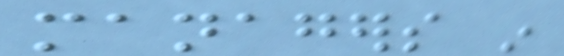managers in
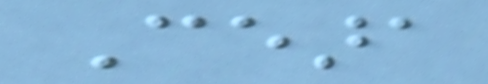Ceara
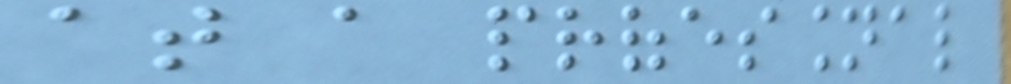at a professional
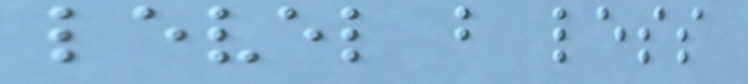level but less
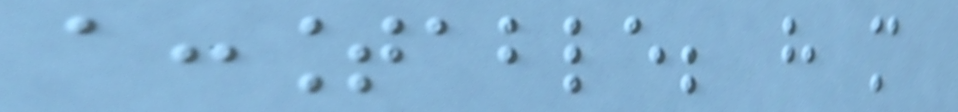accountable; have more
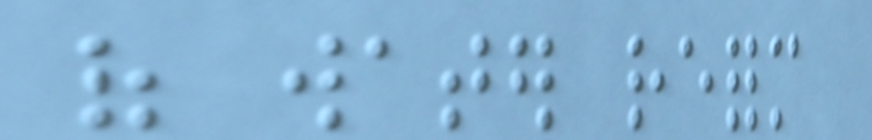of water reform
